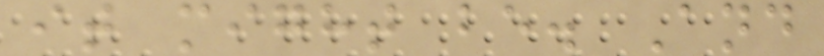it might be. And
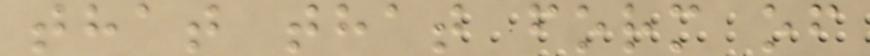that that form of
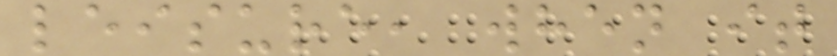leisure, when it
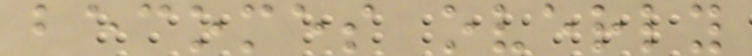becomes overly
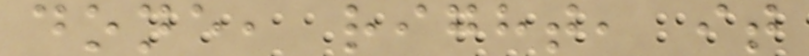done, right, it
